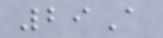29A
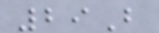29B
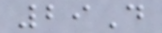29D
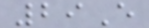29E
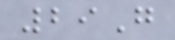29G
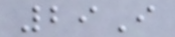29I
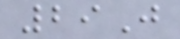29J
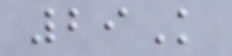29K
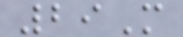29M
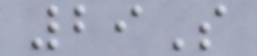29S
